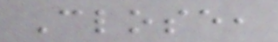Close,
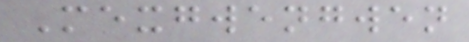Mexgwengwen
